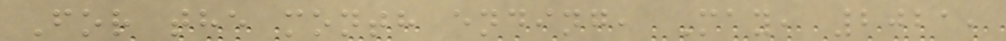For the month ending, May, 2021,
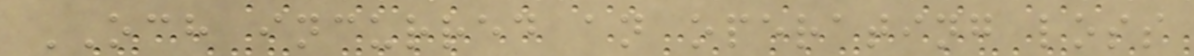OCH incurred an operating loss
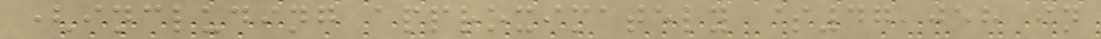(including approximately $47,058 in
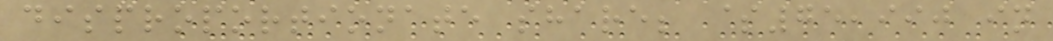disproportionate share; $75,990 in
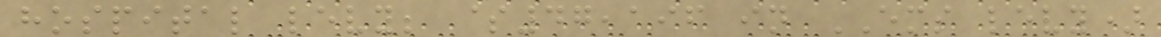hospital levy; $47,196 in EMS levy)
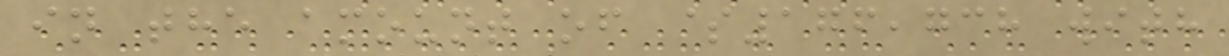in the amount of $176,738 with
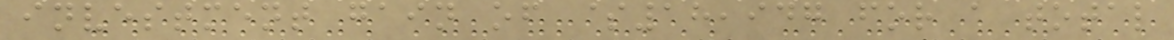investment gain of $18,947 for a total
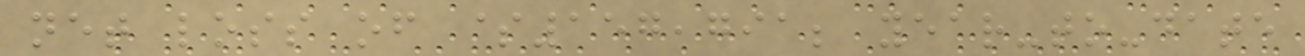net loss of $157,791; year-to-date
